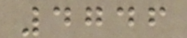4746
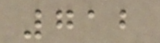712
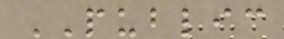PUBLIC
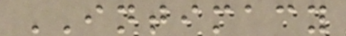INTIMACY
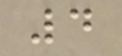4
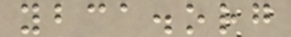ybca.org
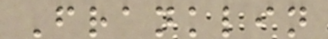Franklin
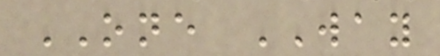ONE WAY
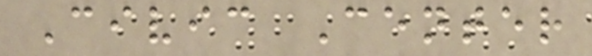Civic Center
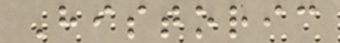Historic
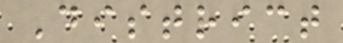District
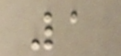1
